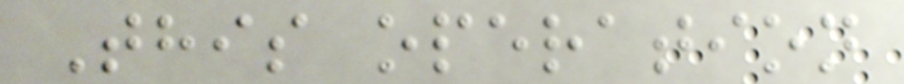This operation
